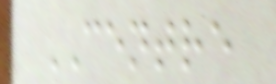CENTRE
